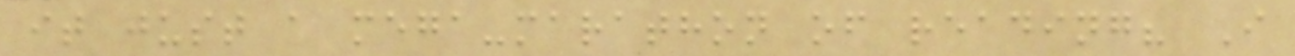it just a mega-marathon of reading? I
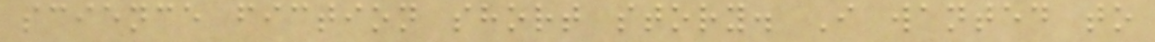science fiction short story. I wanted to
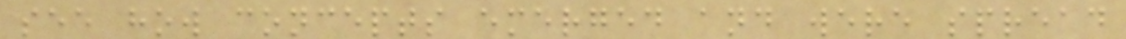see how concepts emerged and were spread
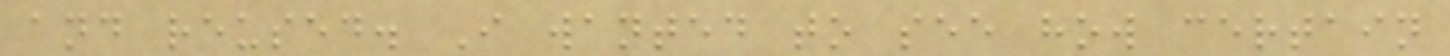and reused. I wanted to see how certain
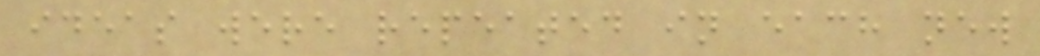ideas were repeated in each new
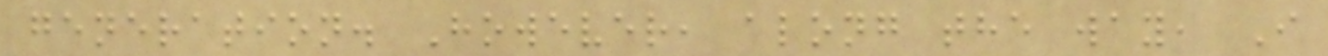generation. However, along the way, I
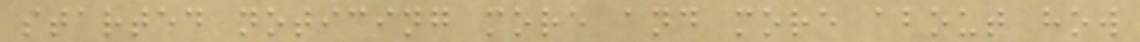started noticing more and more about how
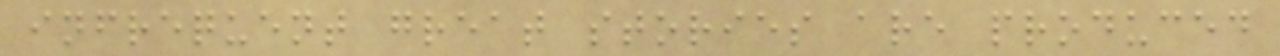infrequent great stories are produced
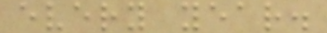every year.
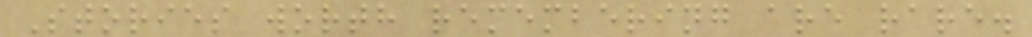Stories worth remembering are rare.
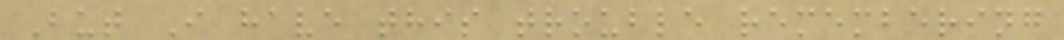But I have this trouble remembering
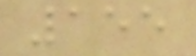155
